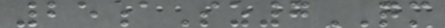25aSz7QM
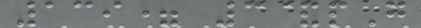139= 3&pG
